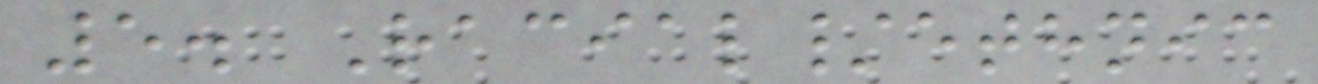5. Racial/ethnic
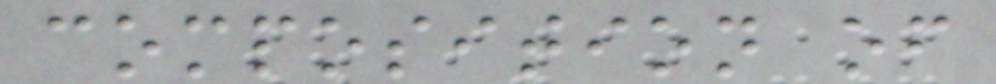composition of
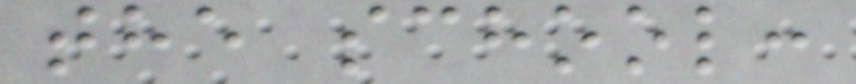the school:
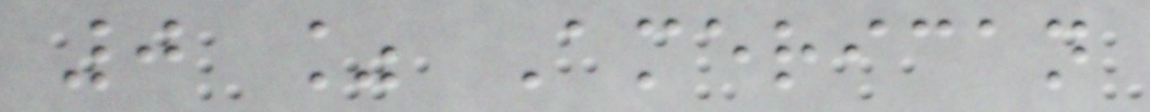0 % American
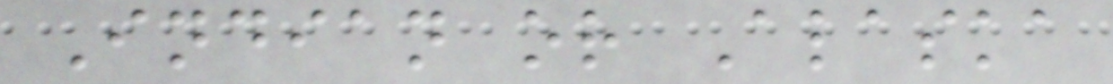Indian or Alaska
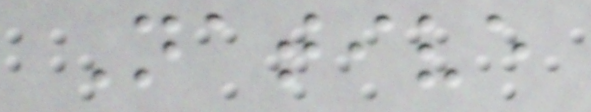Native
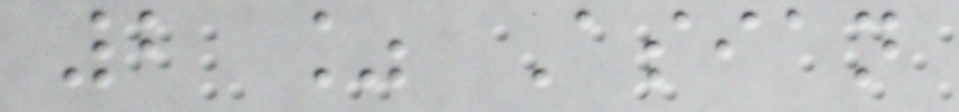2 % Asian
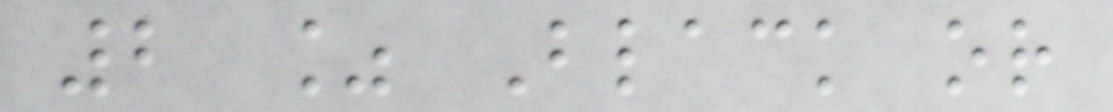2 % Black or
